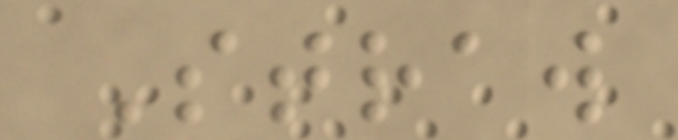Straw
